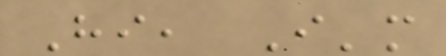Hi, I'm
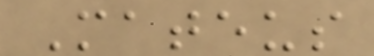Mateus
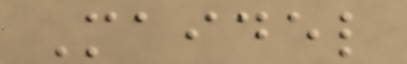Maidel
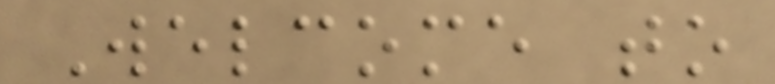Welcome to
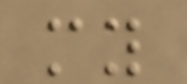my
